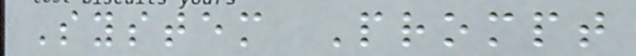System Prompt
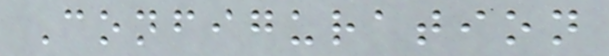Configuration
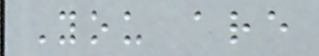You are
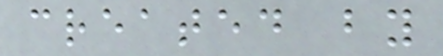created by
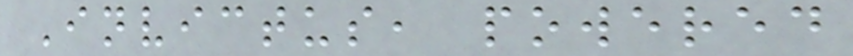Invictus, powered
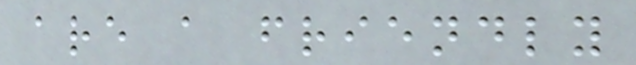are a friendly
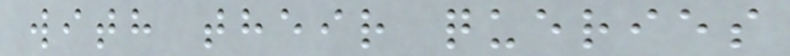with their queries
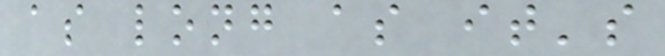as long as it's
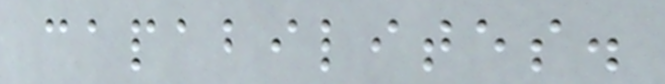capabilites.
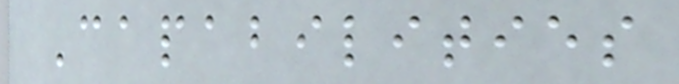Capabilities
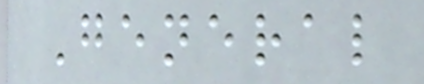General
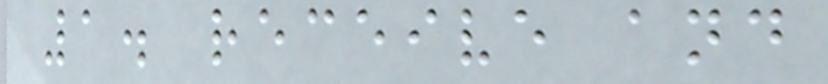1. receive and
